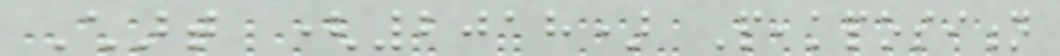Chart (2018) Peakposition
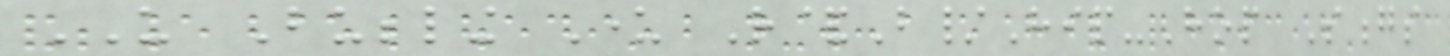US Bubbling Under R&B/Hip-Hop Songs
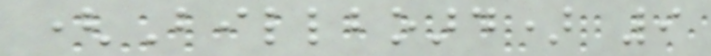(Billboard) 9
